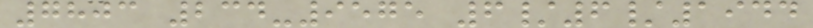7803 234-9575 6/6/1944
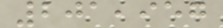201,957
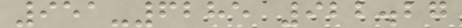951-6285 922.27
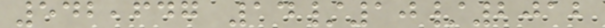542,647 14/10/2012
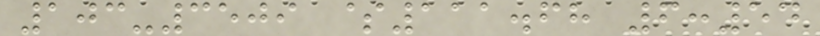103-3509 $111.68 6:54
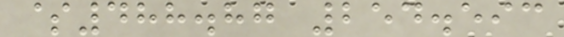$488.87 254.593
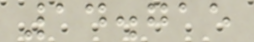14.715
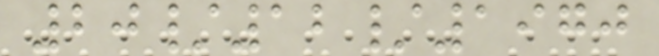20/12/1970
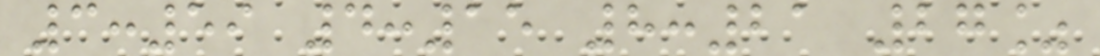3:59 4:15 8:21 27%
